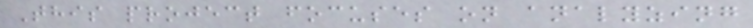This project focuses on analyzing
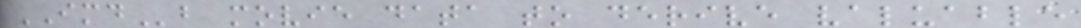IMDb movie data to derive valuable
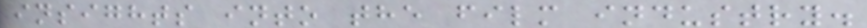insights into the film industry.
